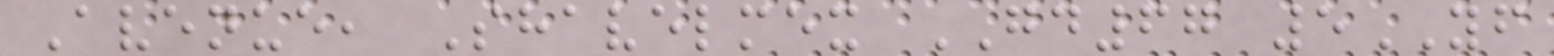Avenue, Shavelmex GD67 5YF
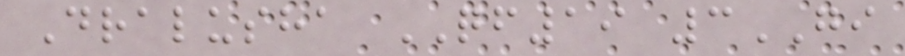Dralusha QF19 3GI
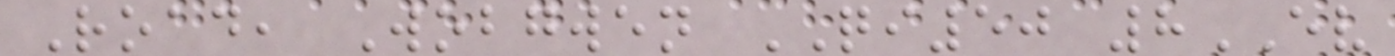Road, Wobgwen QI50 8EV
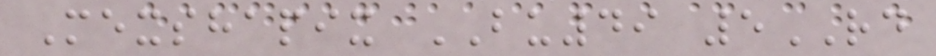Mexshapix BU49 5RD
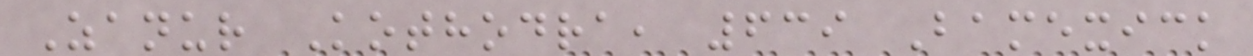Zanur Kothodra, 639 Bamexick
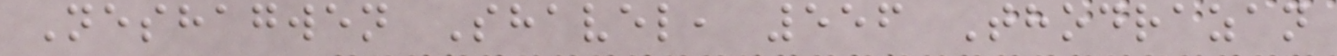Neshagwen Shavel, 556 Thodrazan
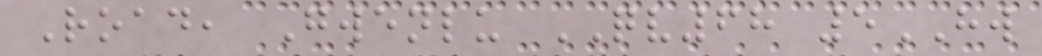Road, Gwenlu QV68 5HW
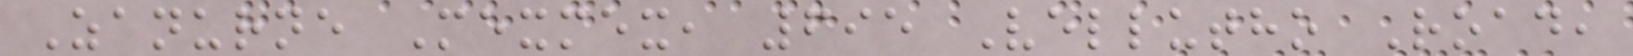Zanurne Mexmex, 695 Vellutho Road,
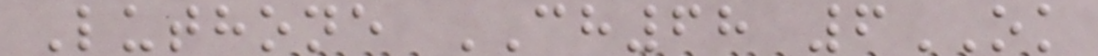Luthone CH68 6OK
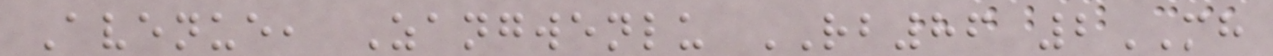Avenue, Zangwenlu RB86 2MH
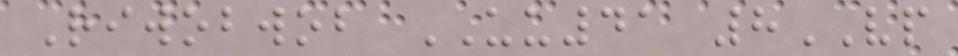Riwobwob UU41 8VP
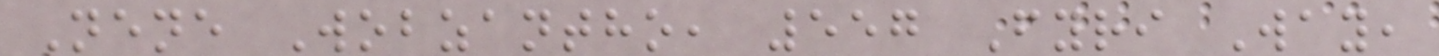Nene Wobzantho, 557 Fyri Way,
